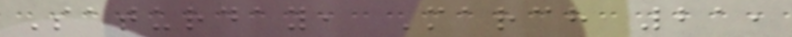Saturday, March 21,
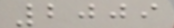2009
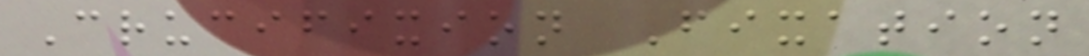Crucifixion Fixation
